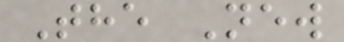The New
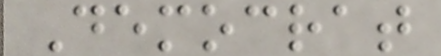Democrat
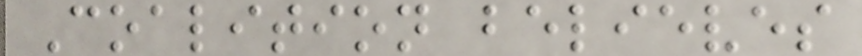Coalition believes
